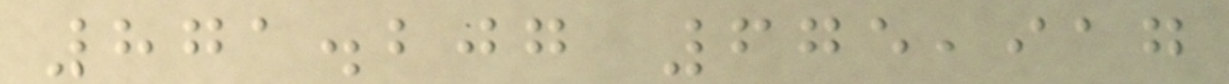871.207 675,917
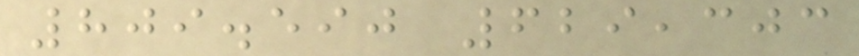809.590 629,303
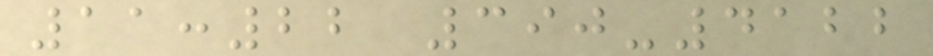11:22 390-4122
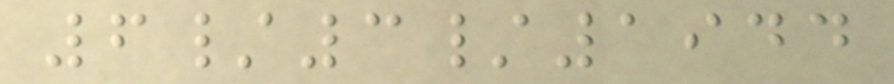6/3/1944
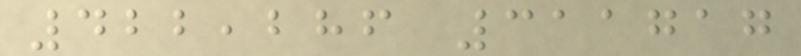422,286 311717
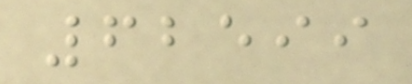62599
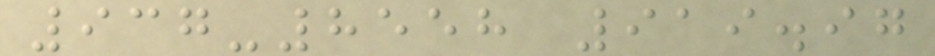937-8558 919.97
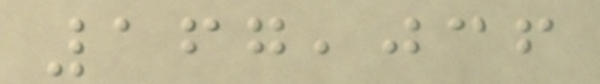167,036
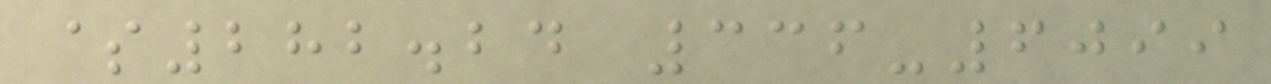$282.24 336-6099
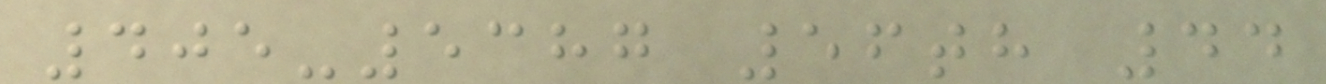405-5387 56th 44
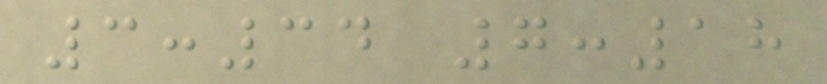3:34 7:18
